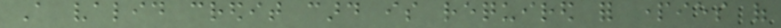A valid credit card is required for parties of
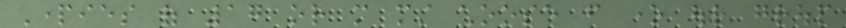Parties of 17 or more must choose from one our group
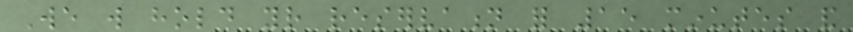We will hold your reservation for 15 minutes and
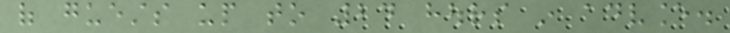of guests up to 24 hours in advance.
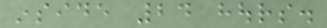inside 24 hours.
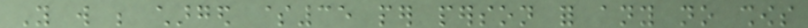You will be charged $35 per person for any no shows
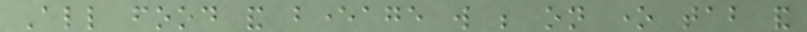All food and beverage will be on one tab and
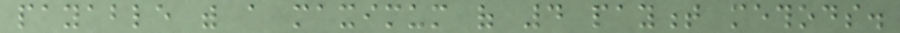payable with a maximum of 4 payment methods.
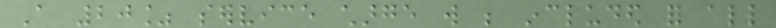A 20% service charge will be included for all
